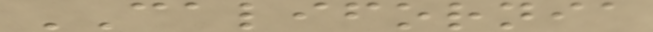CALIFORNIA
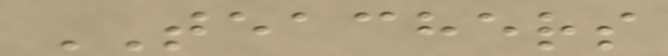TEACHERS
